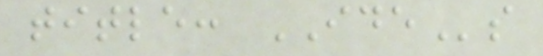title: IDEs
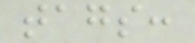tags:
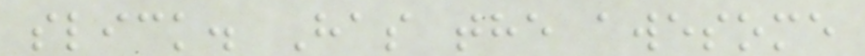slick. Has the awesome
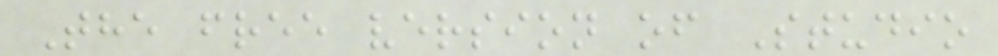The free version of Studio
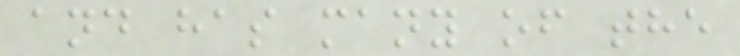and has many of the
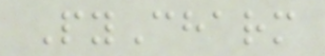PyCharm
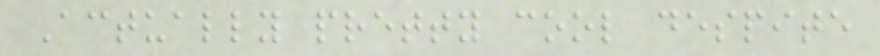Actually pretty cool despite
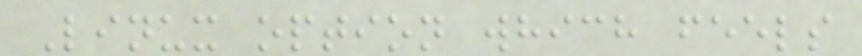Linux option which feels
